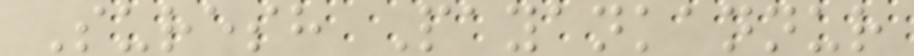Suresh Payankannur
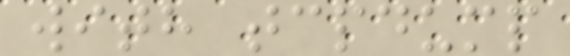with tcpdump
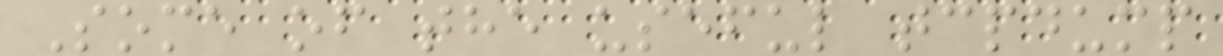Some of the useful tcpdump
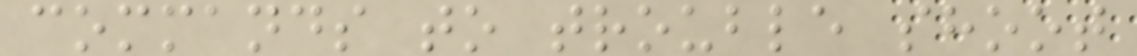commands to trouble shoot
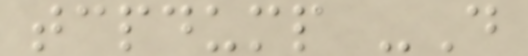tcpdump -D
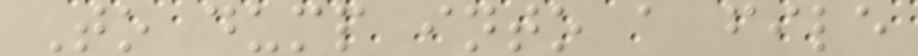To dump into a file
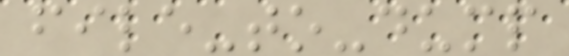file-to-dump
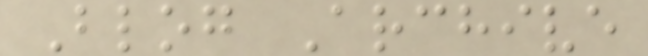Blog Archive
